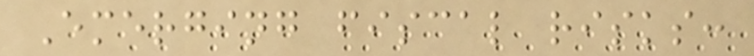Emerging fiscal risks:
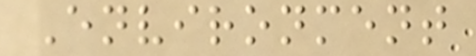Environment
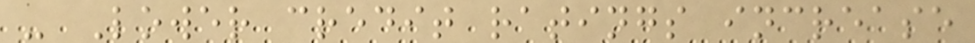- Lower credit ratings increase
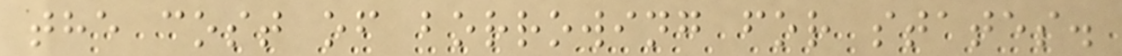the cost of borrowing for states.
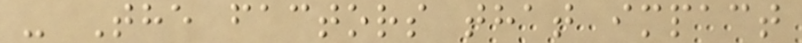- The factors that impact
